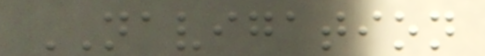NAVIGATION
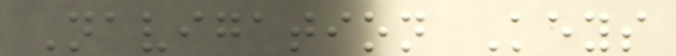Navigation Keys
